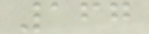167
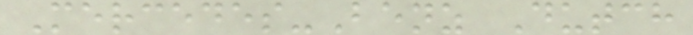Mercedes-Benz Dutch
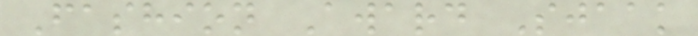Fashion Award Sjaak
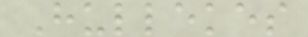Hullekes
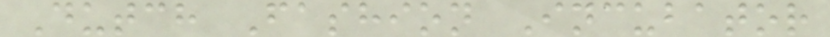Dutch Fashion Incubator
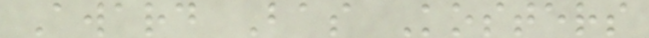Award Bas Kosters
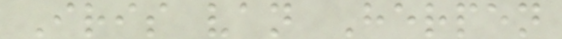Iris van Herpen
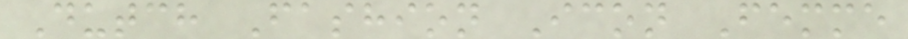Dutch Fashion Icon Femme
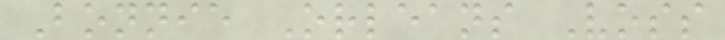Bonnie Orleans Voss
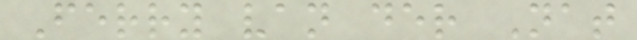Ferry van der Nat
